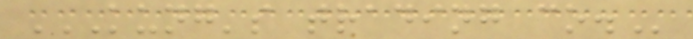KUNG'S TRADING CO.
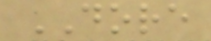DORE
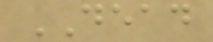DEAD
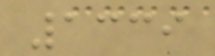1339
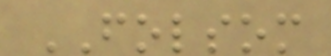FOLSOM
